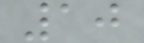10
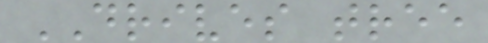DRIVES tree
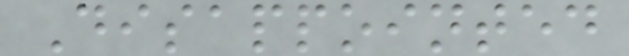Disappointed
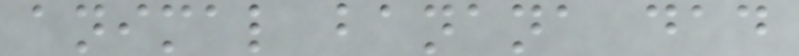animal banana dad
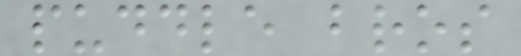puddle bros
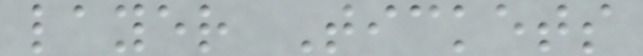layer Tickets
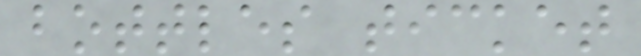bottles ticket
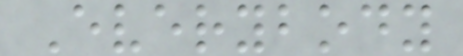Everybody
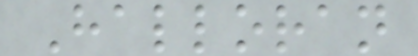Halloran
